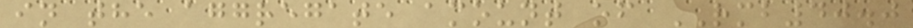in the aggregate amount of RMB40.0
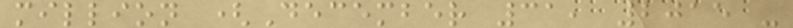million (December 31, 2015 -
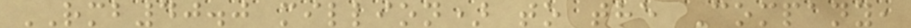RMB40.0 million) to the Company,
